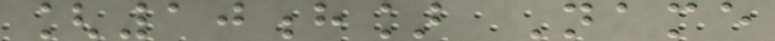[10h] Name
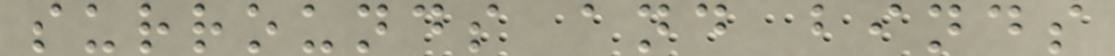surrounds and binds
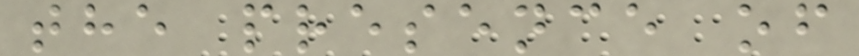the presence of
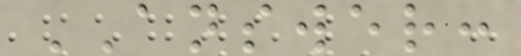ANSWER:
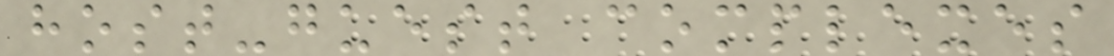host-guest complexes
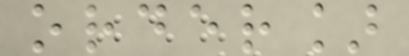order]
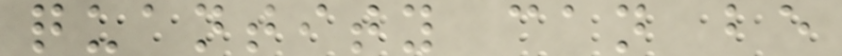quantity can be
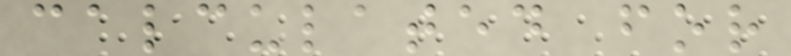calculated for
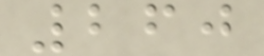260
